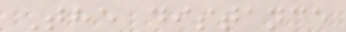The distance
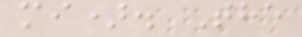mi). The
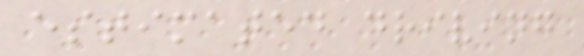estimated driving
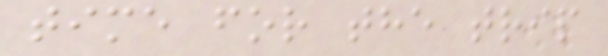time for the trip
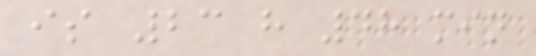is 23 h 48 min
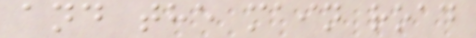and the main road
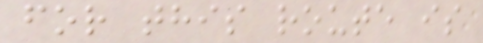for this route is
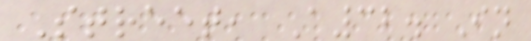Street, A32. In
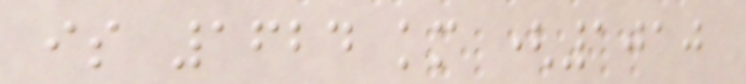is 1624 km (1010
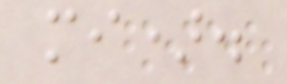mi).
